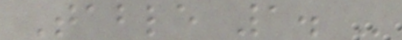Table 1. -
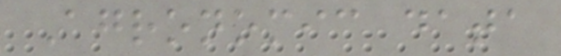Agronomic data
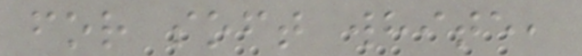for soft white,
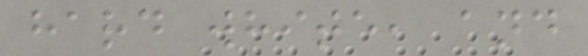hard white, and
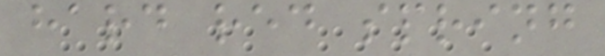hard red spring
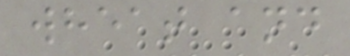wheat and
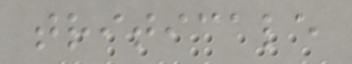triticale
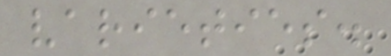varieties.
